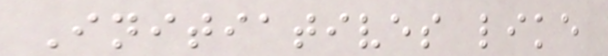Initiatives like
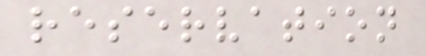reservation
